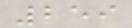259
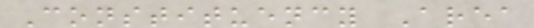Constituency Area
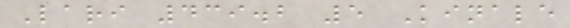Lari 439.2 5 Kinale
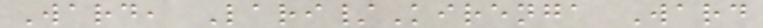Ward, Lari/Kirenga Ward
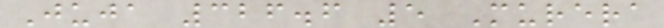Juja 326.6 5 Murera
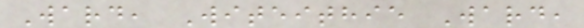Ward, Witeithie Ward,
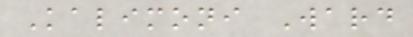Kalimoni Ward
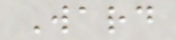Ward
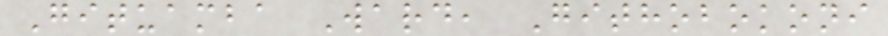Gituamba Ward, Githobokoni
